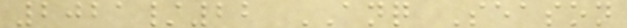2021/22 ANQ Season
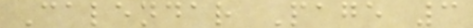Calendar Page 3
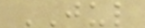JUL
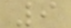9
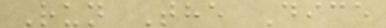Run The Dice
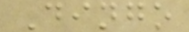Dingo
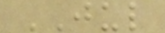JUL
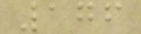176
